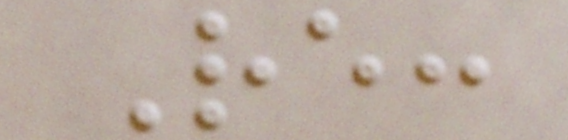Re:
